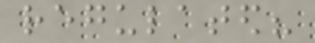regulated?
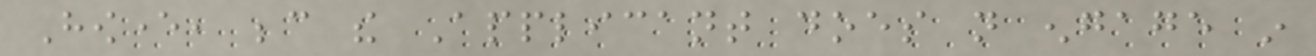However, because the Applicant does not engage in
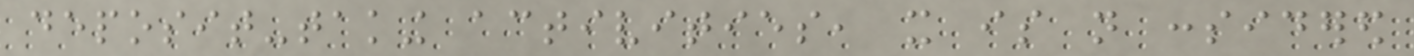deposit-taking activities, it is not considered
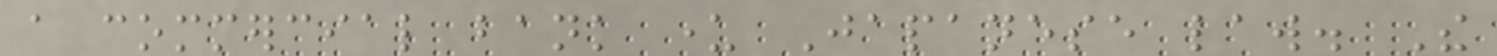a commercial bank under Japanese law. The
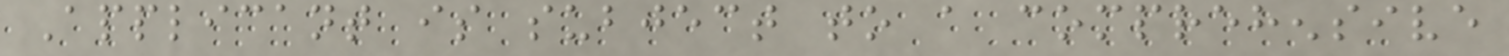Applicant is subject to a comprehensive
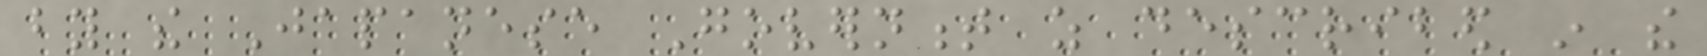by the Japanese Government as described in the
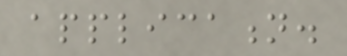application.
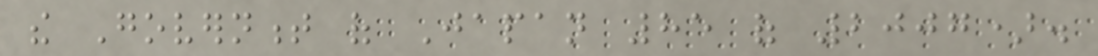the Government of Japan 85 of 2007).
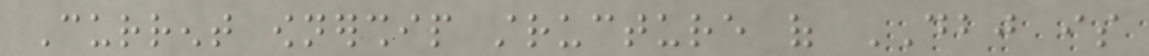Current ownership structure of DBJ is
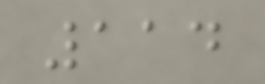114
